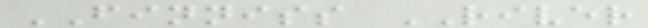FINNISS RIVER
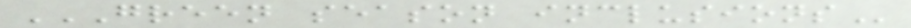GREEN SEASON INCLUSIONS
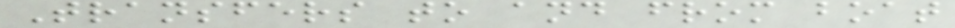Transfers to and from boat
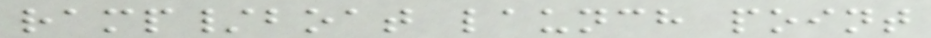ramp/boat launch point
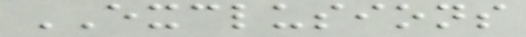EXCLUSIONS
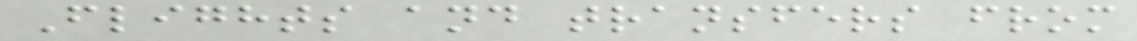Flights and transfers from
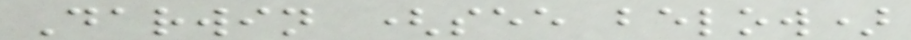Darwin (see below)
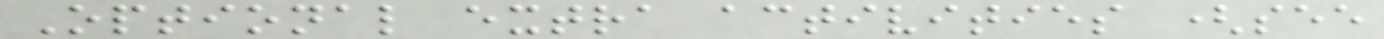Optional extra activities (see
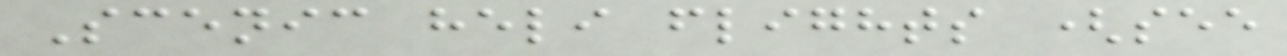Scenic heli flights (see
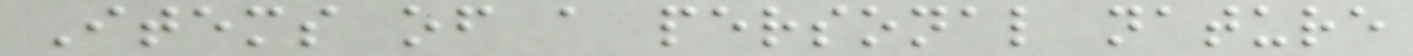Items of a personal nature
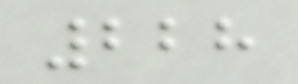228
